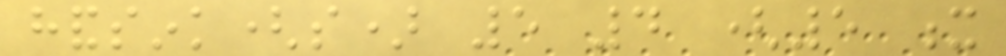handsink(s) 5 4 (5 x
